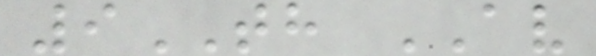9TH AV
